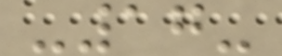-17-
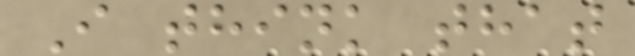I think that
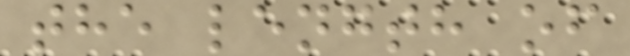the length of
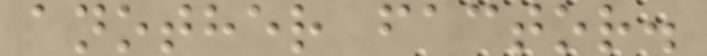another factor.
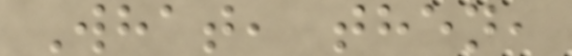What, then,
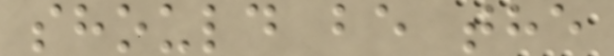should be the
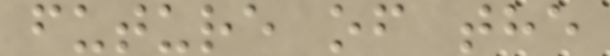future of the
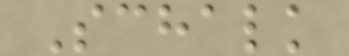Schalk
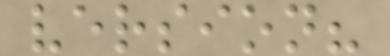version?
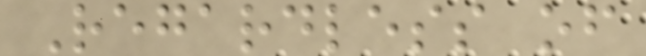Regardless of
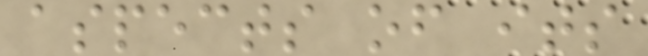aspects of its
